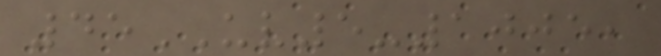45UV5-1005,
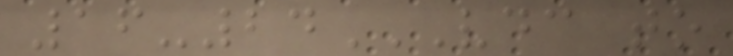16-24VDC TO
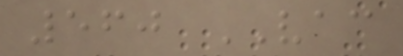560 VAC
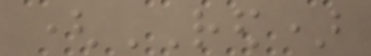(RED)
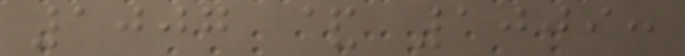1007 & 1009:
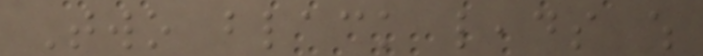Two black leads which
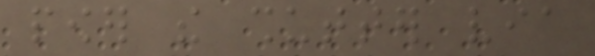power the shutter via
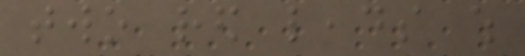two red leads which
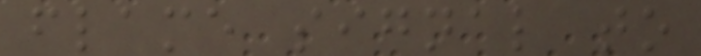flame signal to
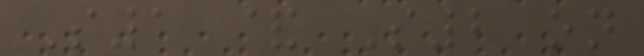S1 & S2 on
